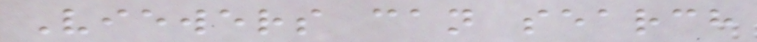Viewers can search
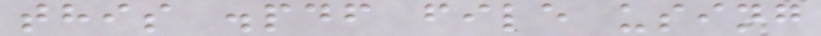this .pdf file using
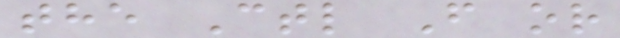the Ctl F or
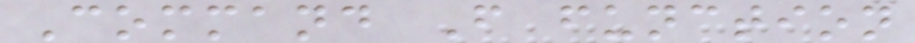Command F function
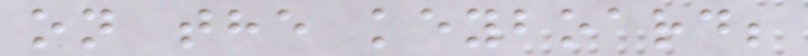on the keyboard;
